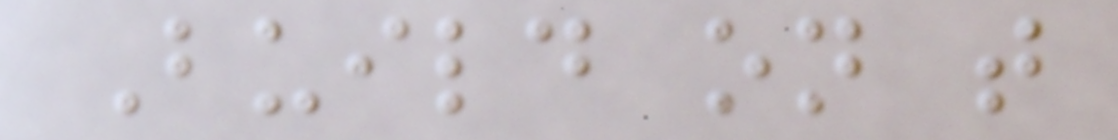Build on that
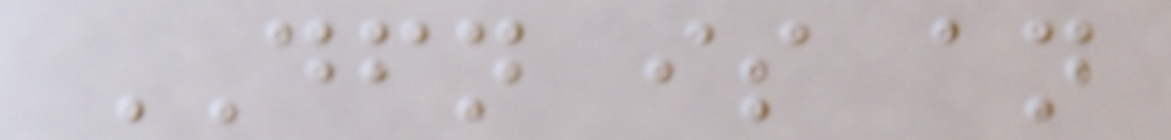DFN is an
